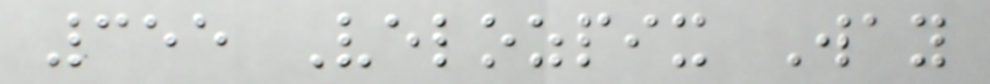355 Velozpix Way
